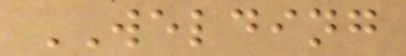WELDING
